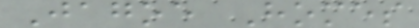Jagoe Homes
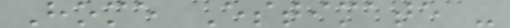Home Estimate -
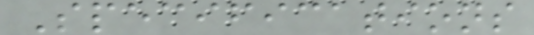Specifications
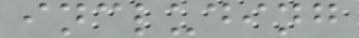including
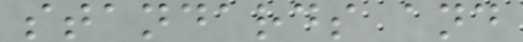standards and
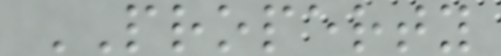PROPERTY
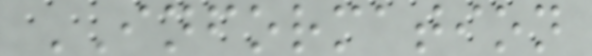INFORMATION
